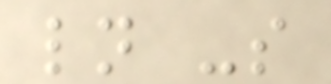ln -s
